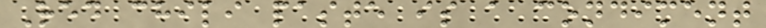Red chili paste is a condiment
